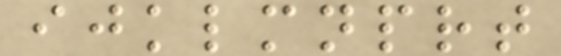ijklmnprt
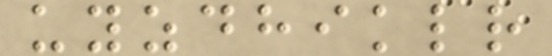uyzdhiklr
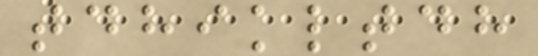tdhikltdh
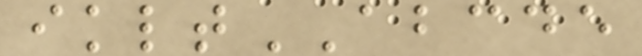ikltABCDE
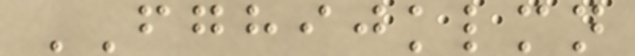FGHIJKLMN
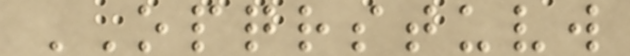OPQRSTUVW
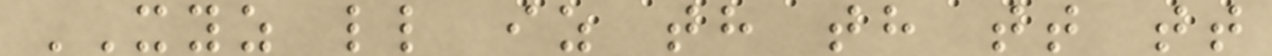XYZ ll iz th th tt tt
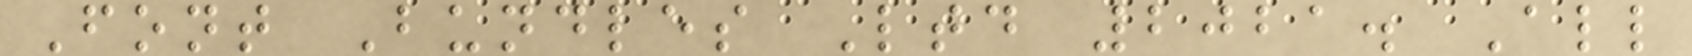Font Bundles Ltd 2021. All
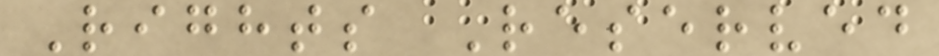Rights Reserved
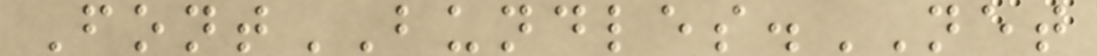FontBUNDLES.NET
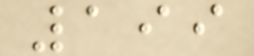199
